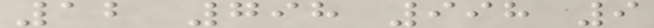12 798 998 9
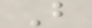B
